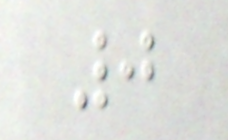0
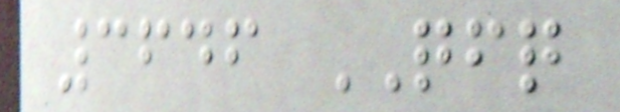3646 QFQ
